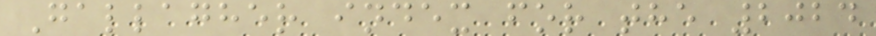Gallagher index for the 2024
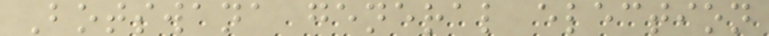Botswana general election
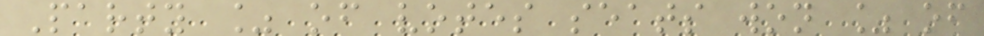Party % of votes seats won % of
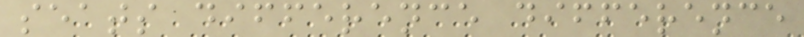seats difference difference
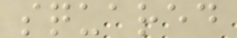squared
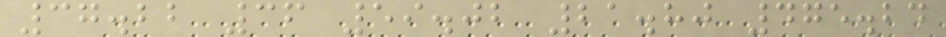37.22 36 59.02 21.80 475.24
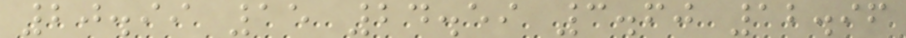20.99 15 24.59 3.60 12.96
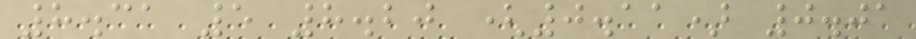8.31 5 8.20 (0.11) 0.01
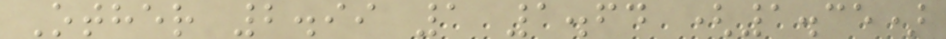Other 2.99 1 1.64 (1.35)
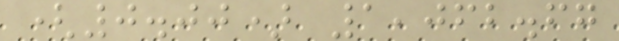(0.00) 1,062.67
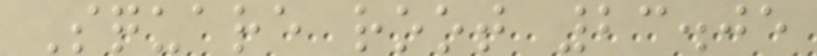Square root 23.05
